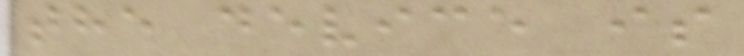the device is
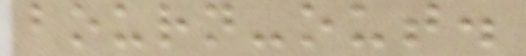bourn-out.
